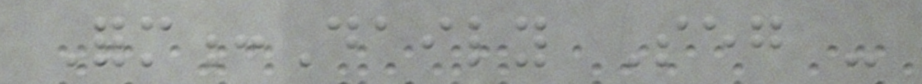Form:Daily Seg -
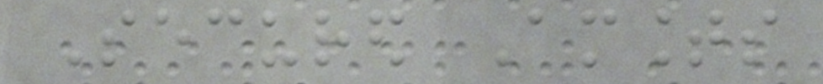Secured Amounts
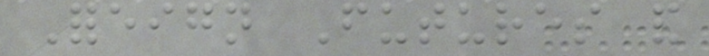Foreign Futures and
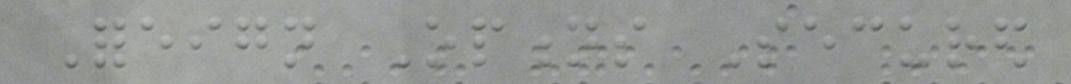Foreign Options Secured
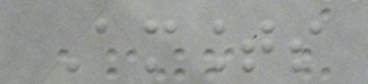Amounts
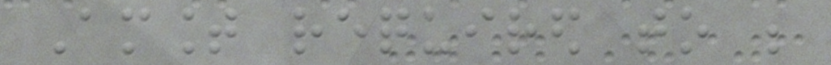Amount required to be
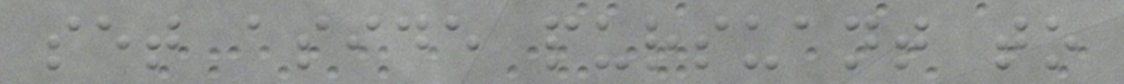set aside pursuant to
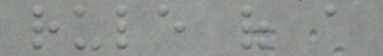rule of a
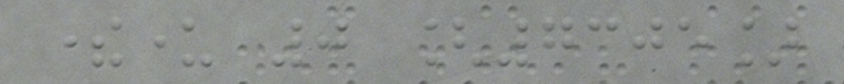thereunder 0 [7305]
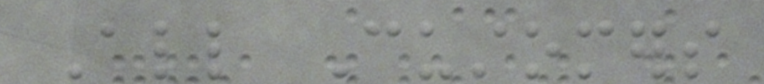All Customers
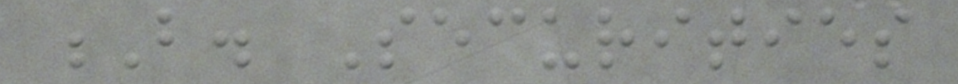B. Securities
